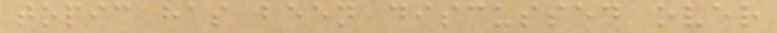topic has been discussed over
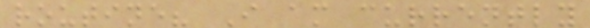routine? I am currently
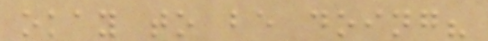okay to be doing?
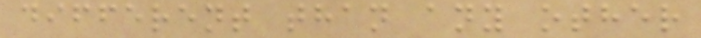different than any other
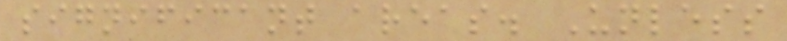significant areas. Unless
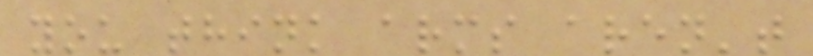you think arms aren't
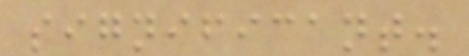significant.
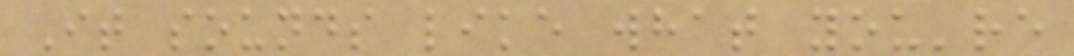It sounds like what you're
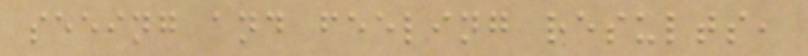seeing and feeling results,
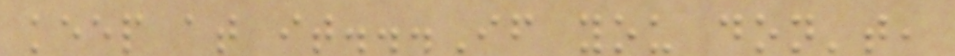keep at it...If you don't,
